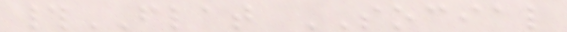#FLAT SOCIAL
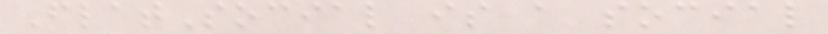FlatSocial is a social
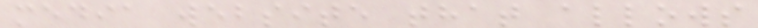media website that allows
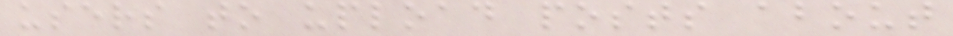users to upload posts about
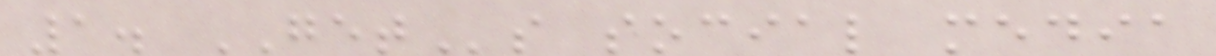1. GETs social media
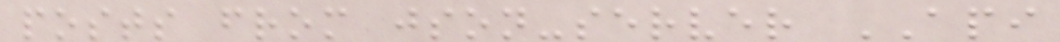posts from json-server API
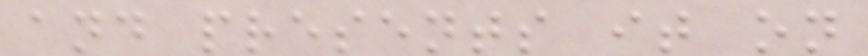and presents it on
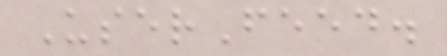UserFeed.
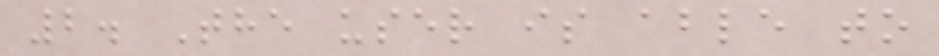2. The user is able to
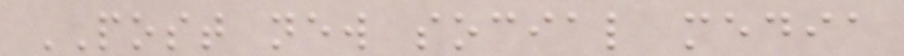POST new social media
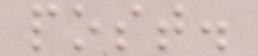post.
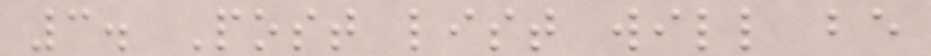3. Post list will be
